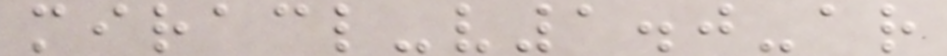miracl-v1.0-ar
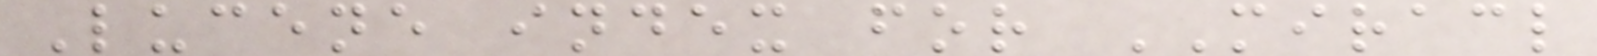Lucene index for MIRACL
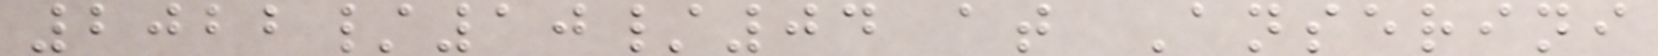2022/10/04 at Anserini
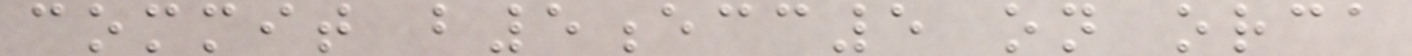commit b5ecc5 on orca
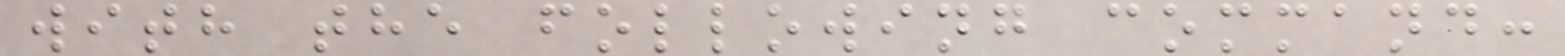with the following command:
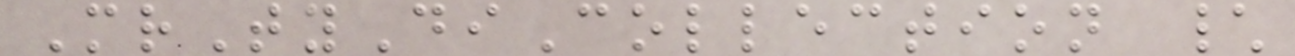MrTyDiCollection \
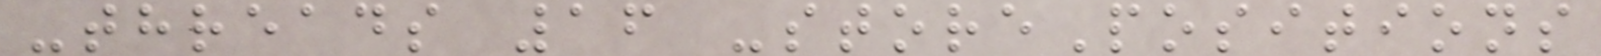-threads 16 -storePositions
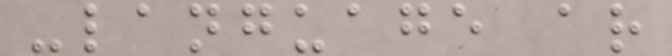-language ar
